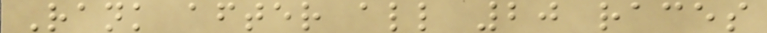Rank after all 20 races
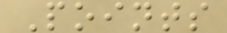Points
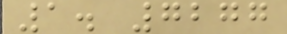1. 7277
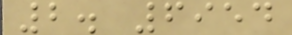2. 6954
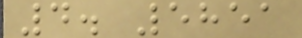4. 5851
